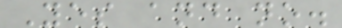Yes and no.
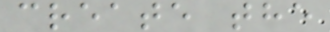create the
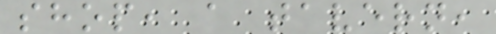shop, a tavern,
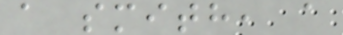a smith, a
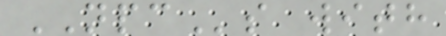NPCs with
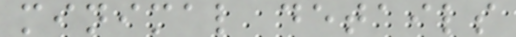minimal details
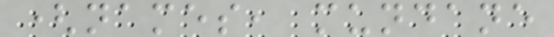(names, mundane
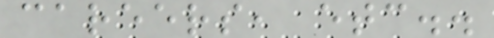careers, etc..
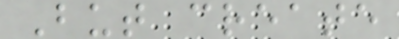But create
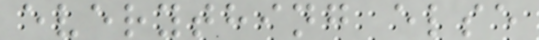everything else
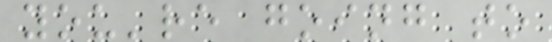you're going to
